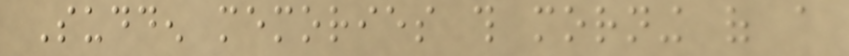Sudden memories this morning of a
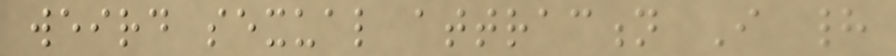weird sexual attraction I had
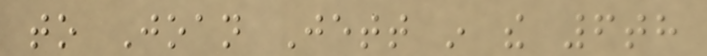to Joan Jett in the 6th
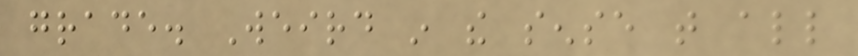grade. Weird in the sense that all
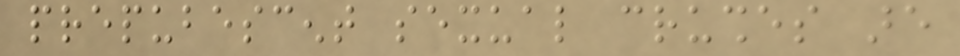prepubescent sexual crushes are
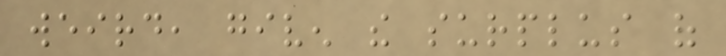weird, given the surplus of
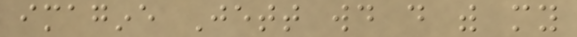imagine Jett would do with my
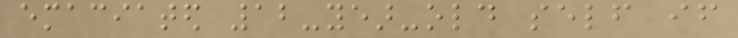emaciated 12-year-old self if
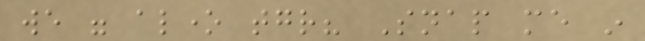we were alone together? Snap me in
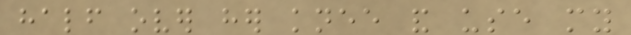half over her knee and use my
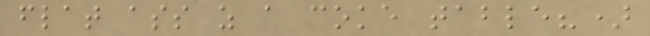flat ass as a coke table?)
